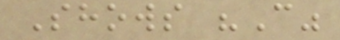Shows "C"
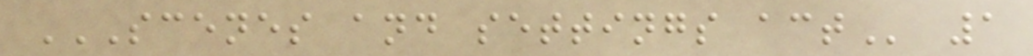SCENES AND SETTINGS ACT 1
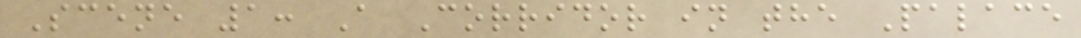Scene 1: A Corridor in the Palace
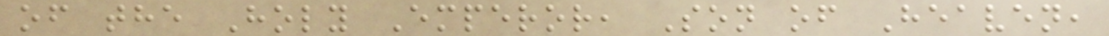of the Holy Emperor, Son of Heaven,
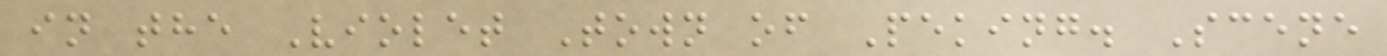in the Violet Town of Peking. Scene
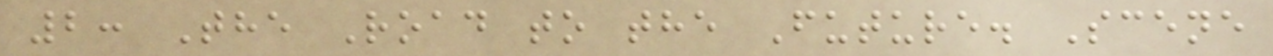2: The Road to the Future. Scene
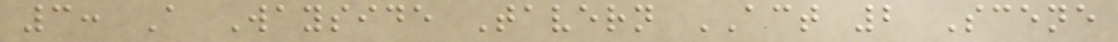3: A Wayside Tavern ACT 2 Scene
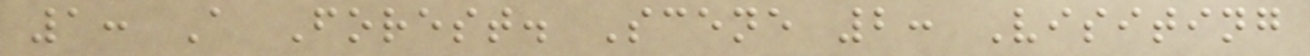1: A Forest. Scene 2: Visiting
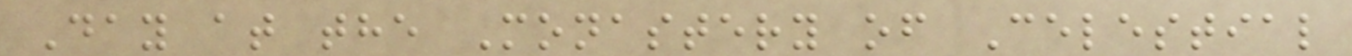Day at the Monastery of Celestial
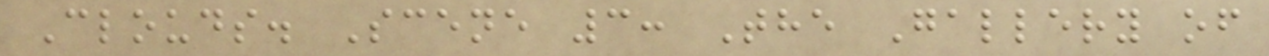Clouds. Scene 3: The Gallery of
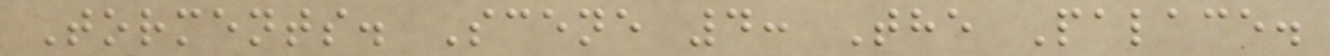Torments. Scene 4: The Palace.
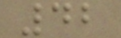42
